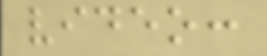video:
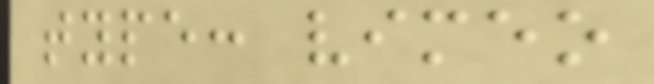type: vimeo
